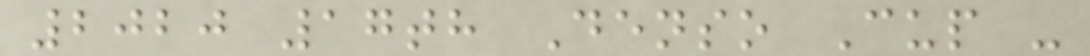2020 17th Denso Cup -
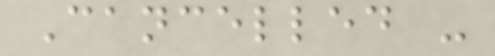Cancelled -
